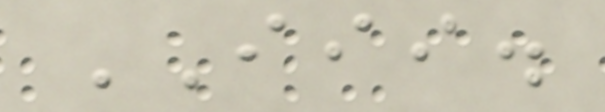III.
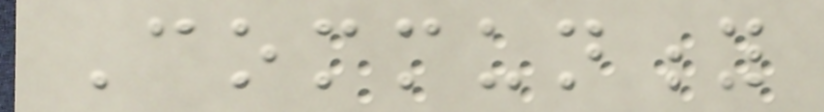Community
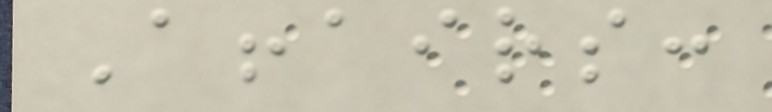Affairs:
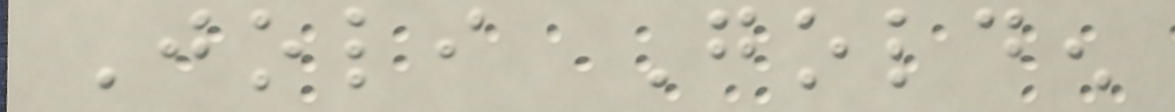Joli Golden
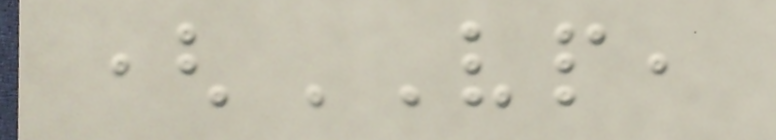(VP,
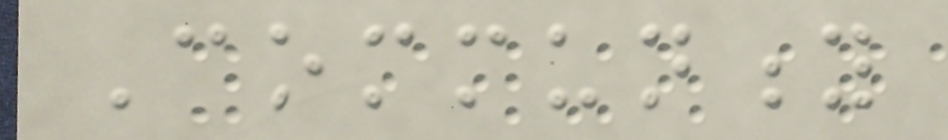Community
